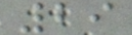29
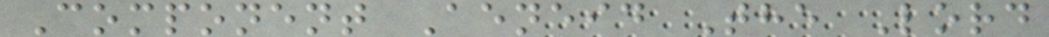Component Aeneid The Lord
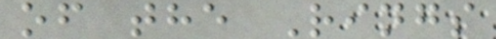of the Rings
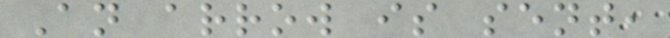An arrow is sent,
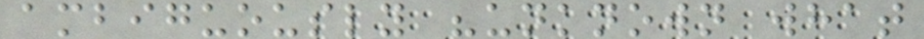ambiguously "unknown what
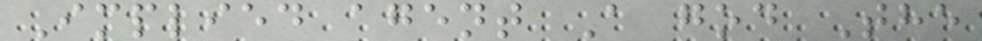Implied agent A god The
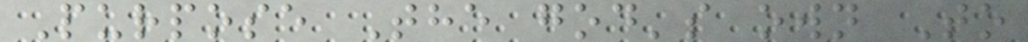Purpose The god's own To
